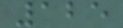125
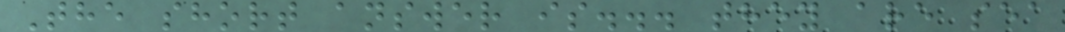The short answer is... they are sea
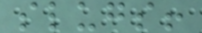slugs!
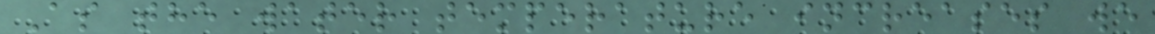As the water temperature increases we
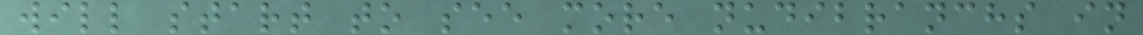will start to see more nudibranchs in
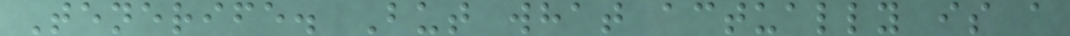Tenerife. But what actually is a
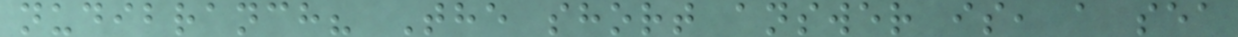nudibranch? The short answer is, a sea
